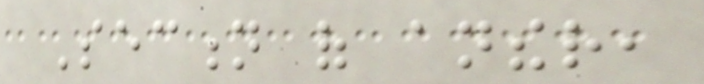Section of anther,
